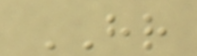HR
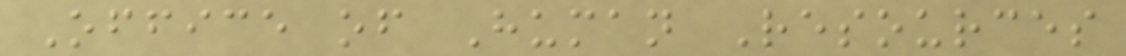Office of Human Resources
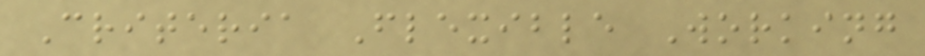Criteria Flexible Working
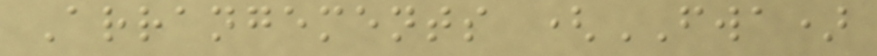Arrangements (FWA)
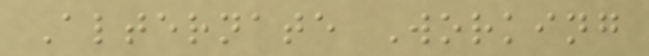Alternate Working
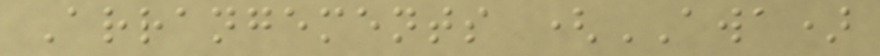Arrangements (AWA)
